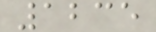1235
